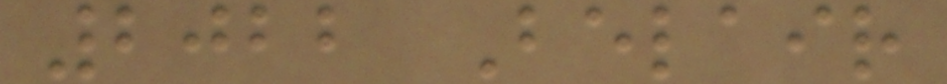2022 Belair
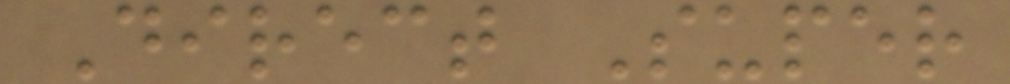Direct Super
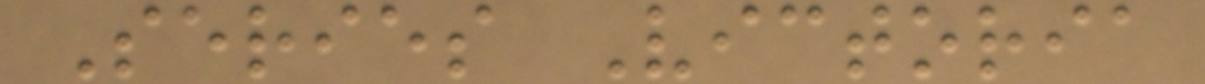Series Victoria
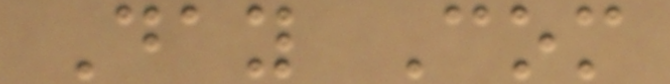Day Com
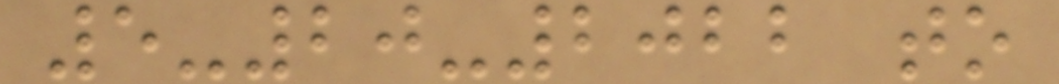5-20-2022 to
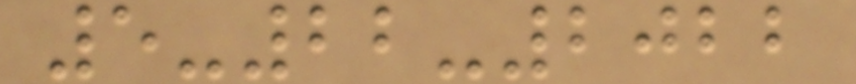5-22-2022
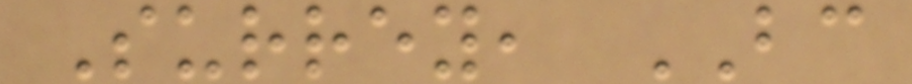Surrey, BC
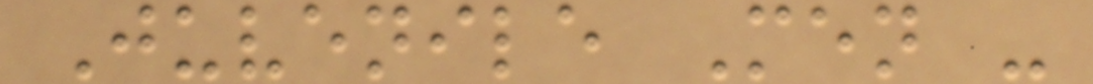Juvenile Men -
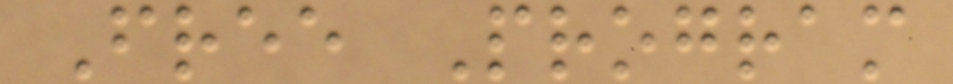Free Program
